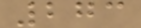273
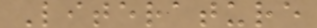Literature
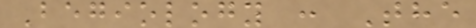Begiology : The
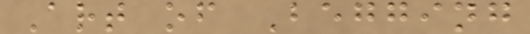Art of Begging
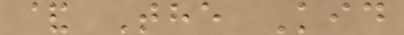& The Kid
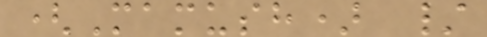(Mamush) /
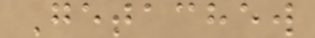Getachew
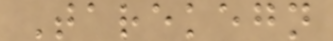Tarekegn
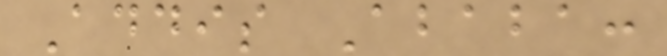Addis Ababa:
